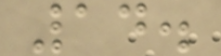14.
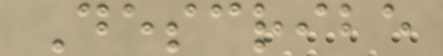Describe
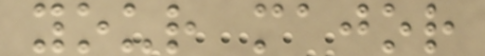your major
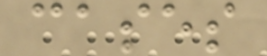cases
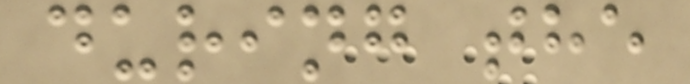during the
